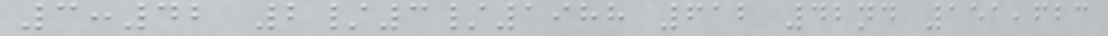3:42 2/3/1988 612 42nd 151,623
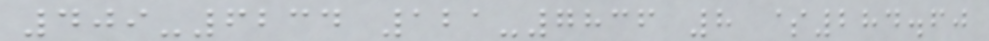409-6234 121-7836 8 $284.60
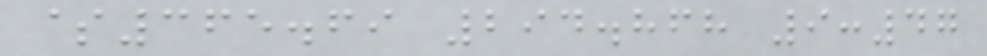$365.69 294.868 9:47
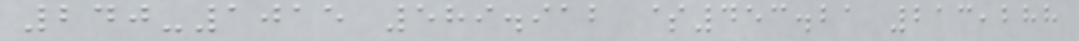240-1015 589.912 $453.21 213,288
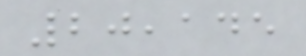20,145
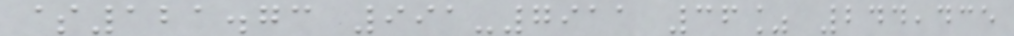$121.73 991-7911 36% 244,435
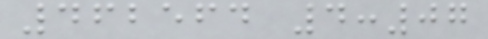462564 4:07
